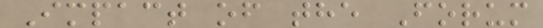Impact of the Forum
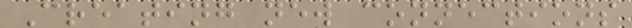Creating new connections
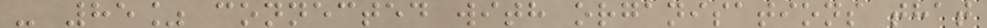- 85% connected with organisations that
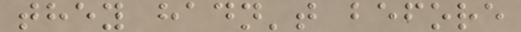they hadn't before
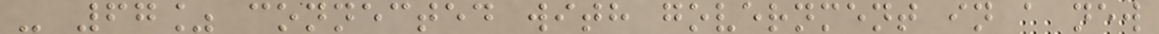- 67% connected with government in a new
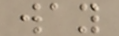way
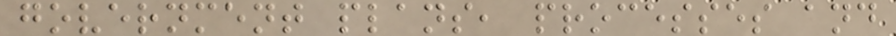government plans, processes and
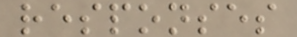responses
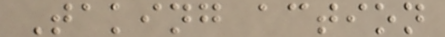Taking action
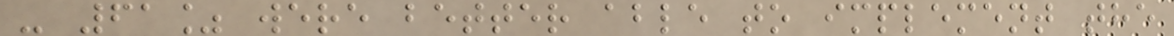- 61% were better able to implement the
